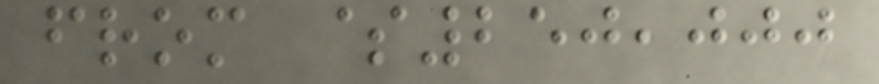from $250,000
